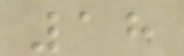18
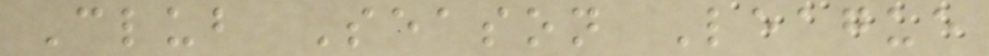Club Season League
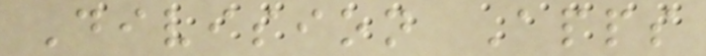Division Apps
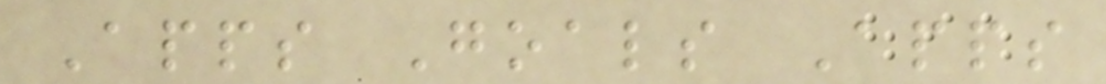Apps Goals Apps
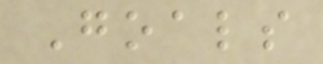Goals
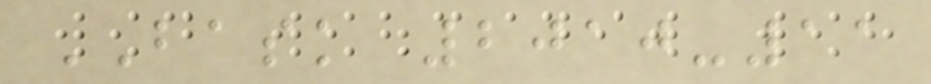BASK 2010-11
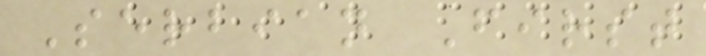Serbian First
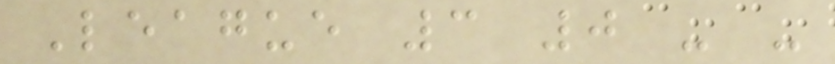League 3 0 - -
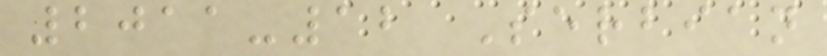2011-12 Serbian
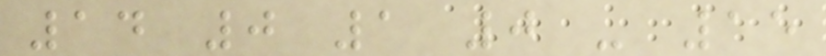14 0 1 0 - 15
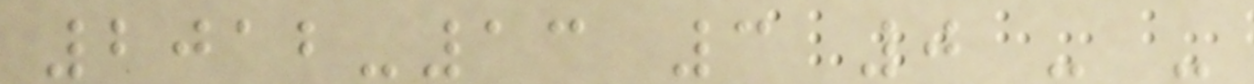2012-13 3 0 - -
